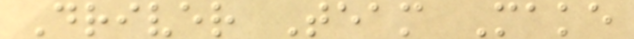Driver Team Make
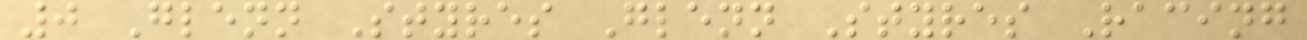0 Glenn Styres Glenn Styres Racing
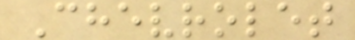Chevrolet
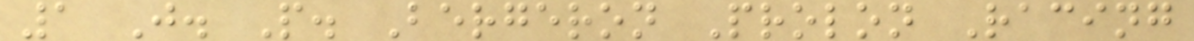1 J. P. Bergeron Prolon Racing
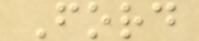Ford
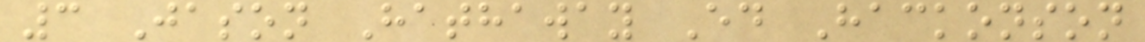3 Jason Hathaway Ed Hackonson
